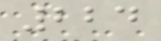224
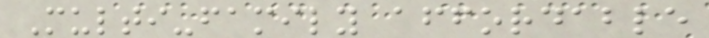Multi-family affordable
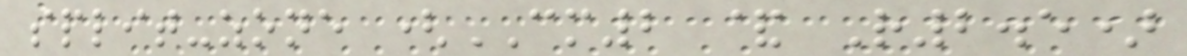split-zone (CM2 & R2.5)
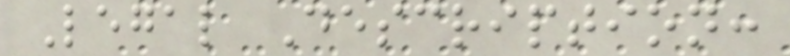Legal Description:
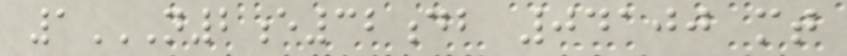1N2E32DB 04100 MT
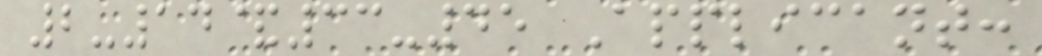2-14&33-45 Applicant:
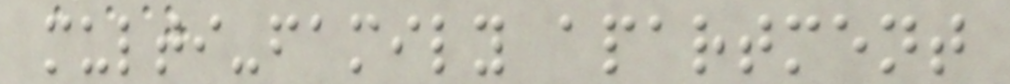multi-family apartment
